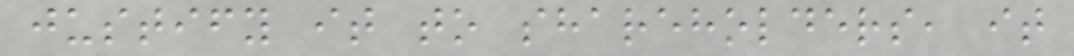justify it to shareholders, it
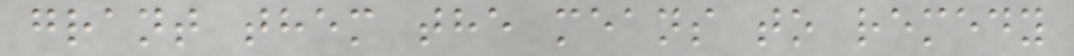grant them the means to remedy
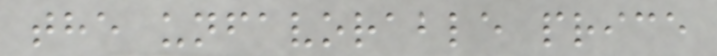the unfavorable price
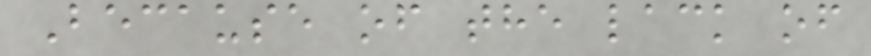Because of the lack of
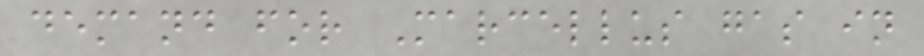demand for Marcellus gas in
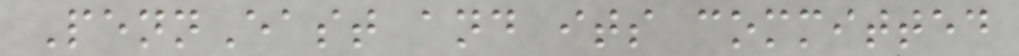PennEast and its committed
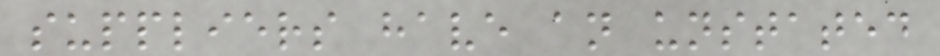suppliers have an unstated
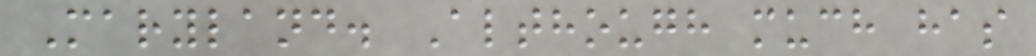Maryland. Although much has
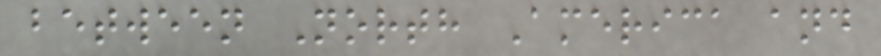between North America and
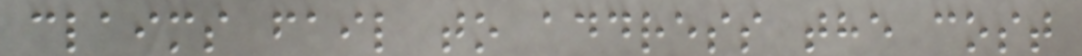claims fail to address the cost
